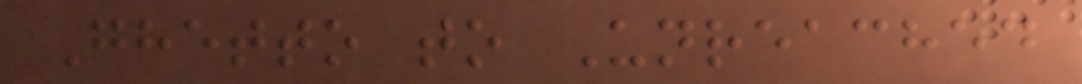Ghetto to Unreached
